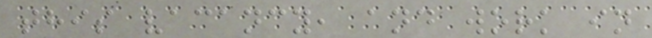this vacancy, and work in
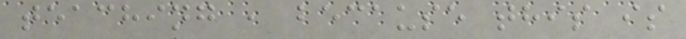teaching , because this is
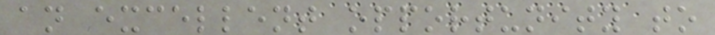an excellent opportunity to
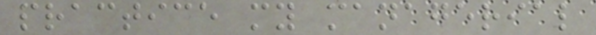practice my managerial
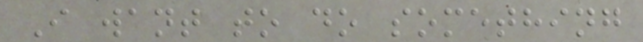I want to do something
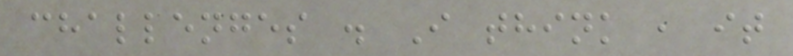challenges . I think , it
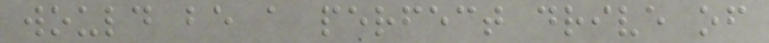would be a perfect drive of
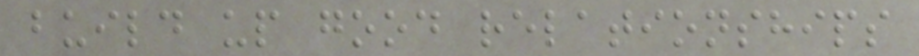build up good relationships
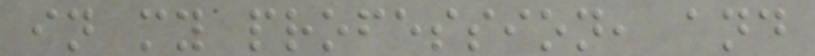in my profession, and
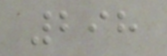298
